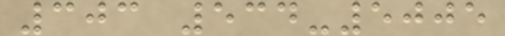303 534-5005
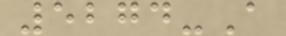5274-A
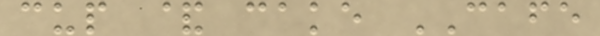cup & cake CAFE
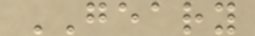GEARY
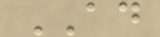AD
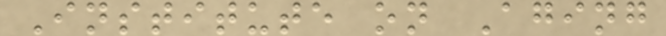Institute on Aging
